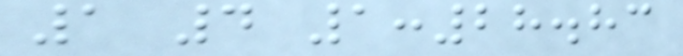1 4 1:28.83
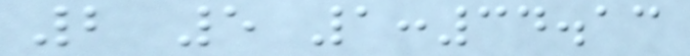2 5 1:34.13
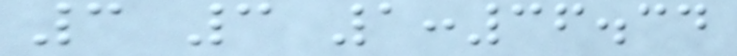3 3 1:36.34
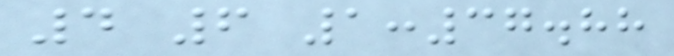4 6 1:37.88
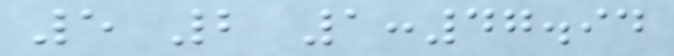5 2 1:47.94
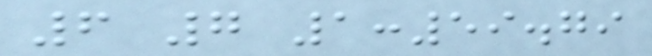6 7 1:59.79
